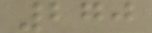270
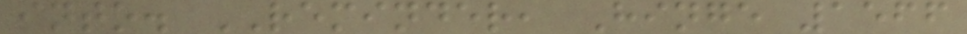into. REMINDER, Hinge 1566
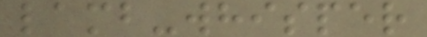lamb-whisper
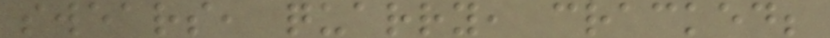swears, quarry, cracked;
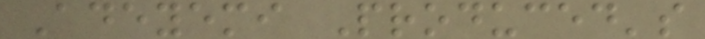Adeyemi Produced's
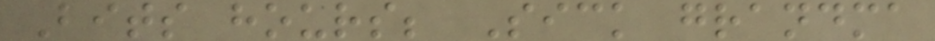Bits hours; Sick grandma
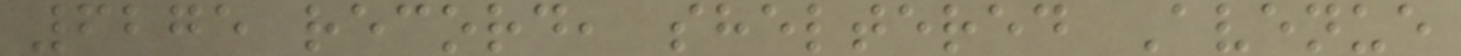6275 record, sheltered Avenue
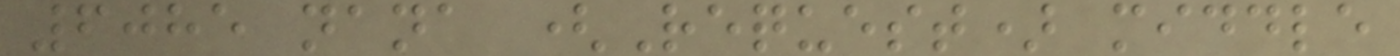6085 nana (Request) middle
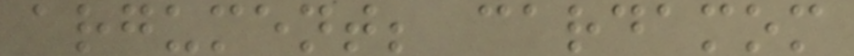argument; cardamom
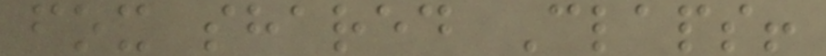fox shared Claps!
